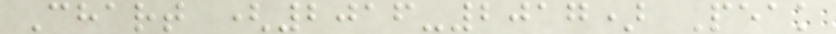Chart (2016-2017) Peak
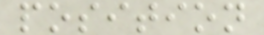position
